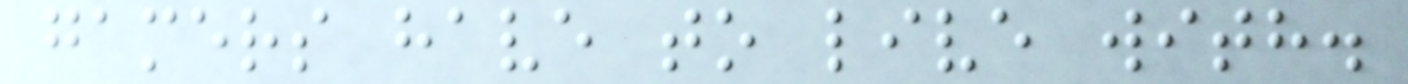gamers have to live with.
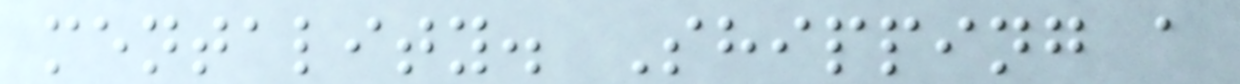mentality. Shipping a
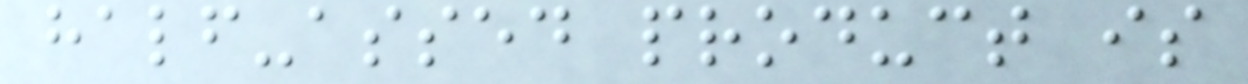half-assed product is
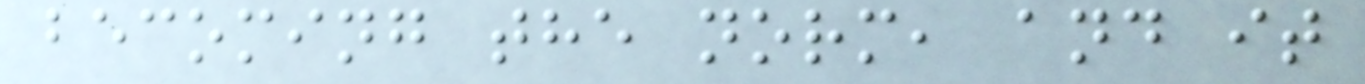becoming the norm, and it
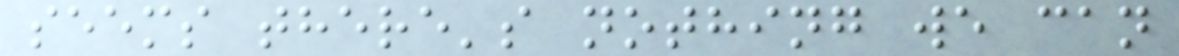seems there's nothing we can
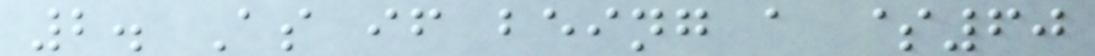2. As if being a $60
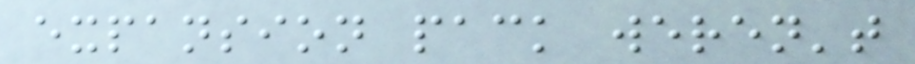expansion pack weren't
